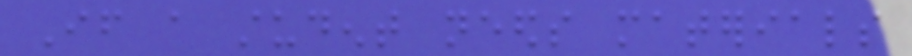If a student needs materials
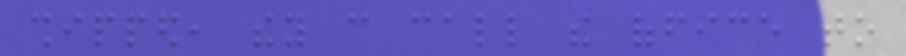shipped, they can call the office to
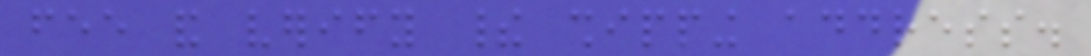fee and verify their shipping address.
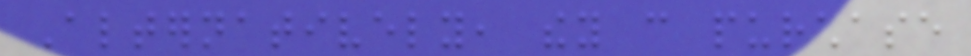Alternatively, they can purchase
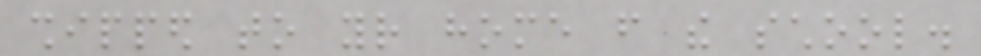shipped to your home from the school.
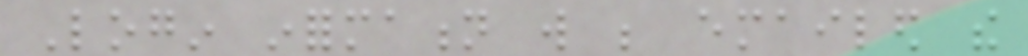Login information will be emailed the
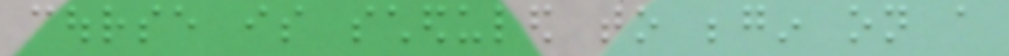course is scheduled to begin on a
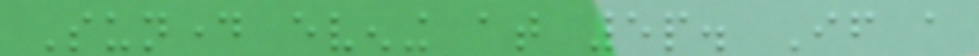Sunday evening at 5p. If a
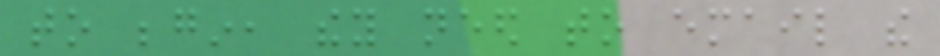to begin, they need to email the
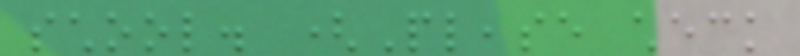school. (Please check
